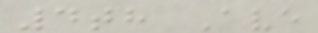4th Ave
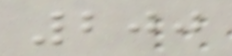200
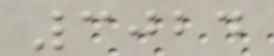3024
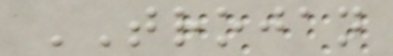TROJAN
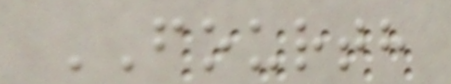FOURTH
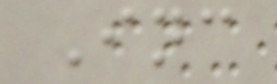Inc
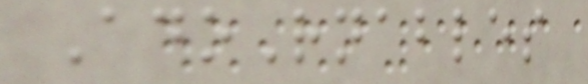AdoRnables
